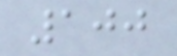100
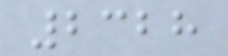2328
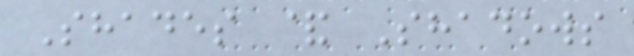Shades & Shadows
